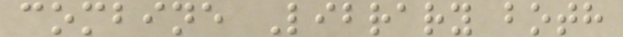combine Library both
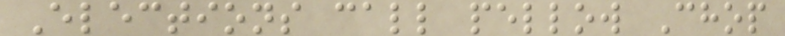Elections call pellow Chop
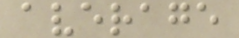average
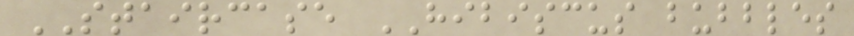STAIRCASE HIBISCUS bubbles
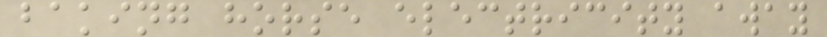baking horse electricity away
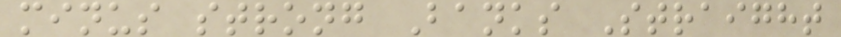minus strong Banks Straight
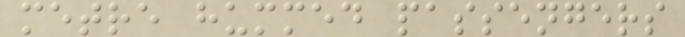metre hummed passengers
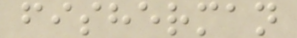fisherman
